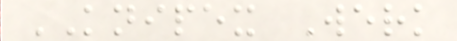KNIPEX Werk
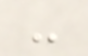-
